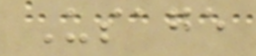Usage
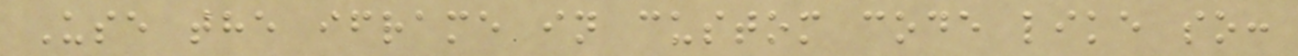Use the iframe in custom code like so:
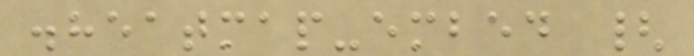.heatmap-embed {
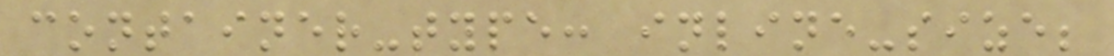container-type: inline-size;
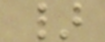}
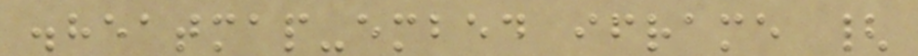.heatmap-embed iframe {
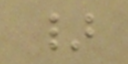}
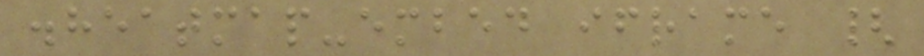.heatmap-embed iframe {
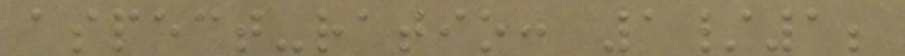aspect-ratio: 1/1;
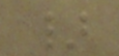}
